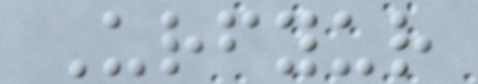Urfyur
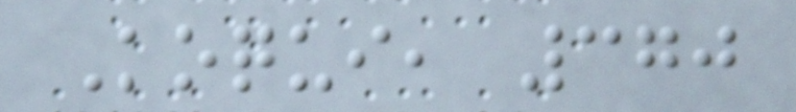Koqui, 370
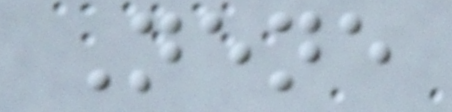Nene
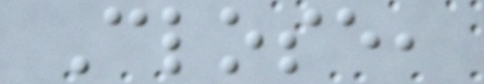Close,
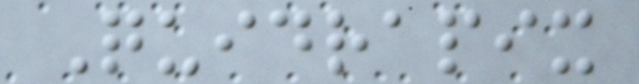Quidrapix
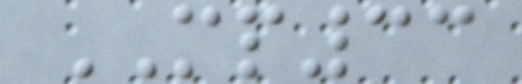MP33
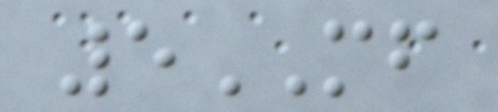5MF
